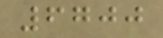6700
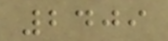2409
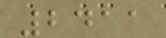2411
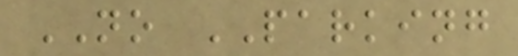NO PARKING
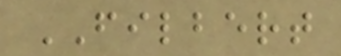FILBERT
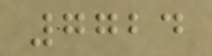7724
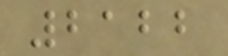2122
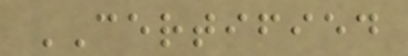CERTIFIED
